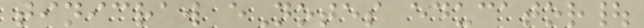tinicraw eNotes educator|
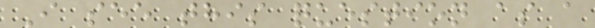I see this question as a
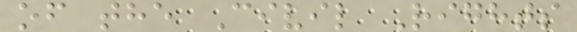of the Civil Rights
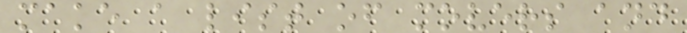make a list of movers and
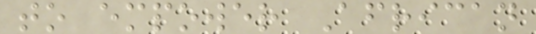to empower African
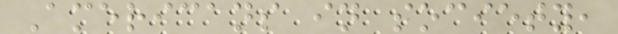Americans in society,
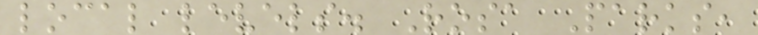local levels. Rosa Parks,
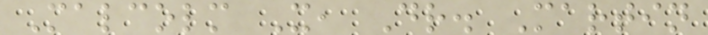Malcolm X, Dr. Martin
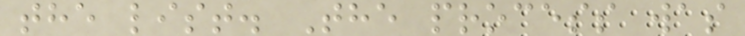the list. The process was
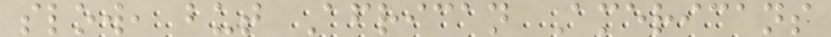slow, but African Americans
